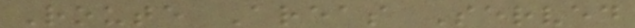Route Areas Served
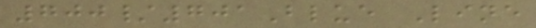700/701Blue Line
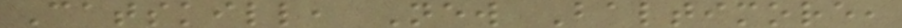Catskill, New Baltimore,
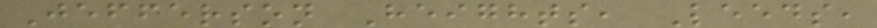Jefferson Heights, Leeds,
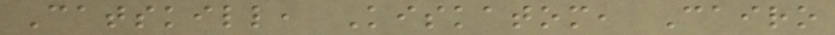Catskill, Kiskatom, Cairo
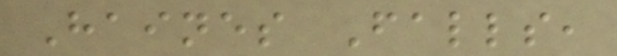Haines Falls,
